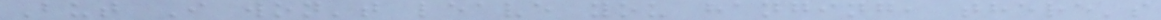But I won't leave you hanging, there's
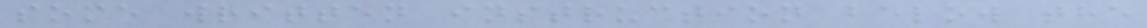some written instruction below the
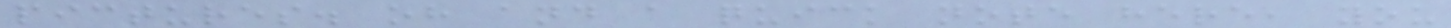pictures. oh and a quick note here, you
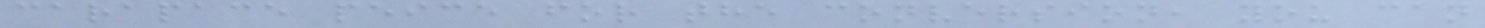carapace peice for the conversion, you can
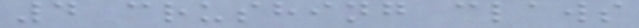4 crushing claws
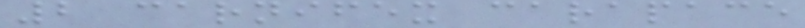2 carnifex carapace
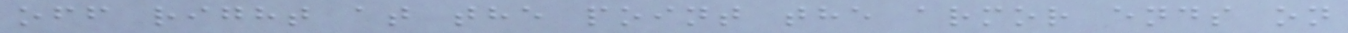off right at the point the armor ends on
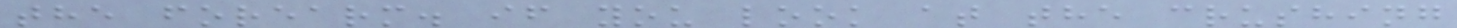the forearm. if you look at the crushing
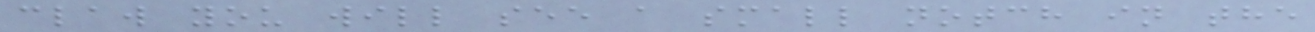claw you will see a small notch in the
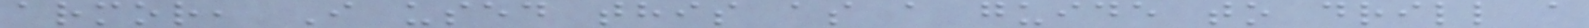armor, I used this as a guide to drill a
